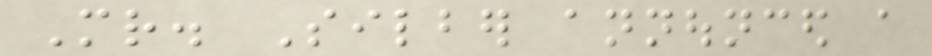Mr. Silber announced a
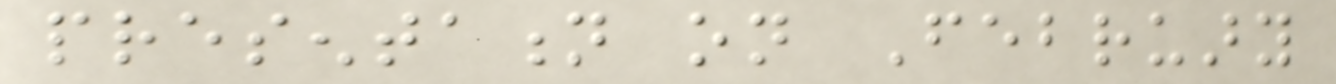presentation on February
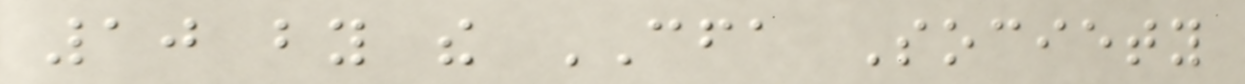10 by the CFA Society
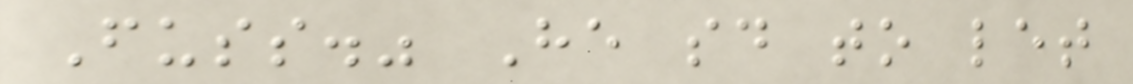Fuss." He said to let
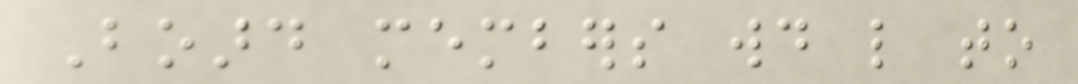Board members would like to
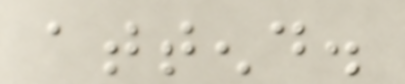attend.
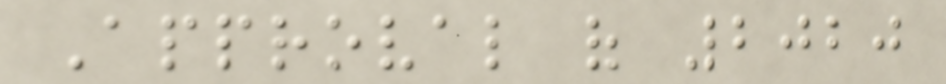Approval of 2020
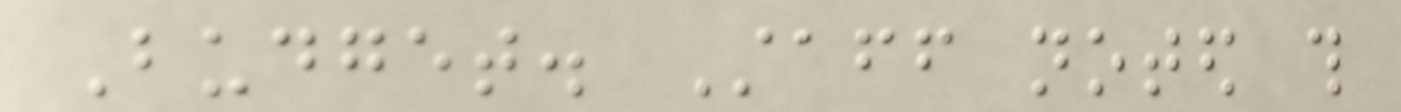Budget. Staff noted this
